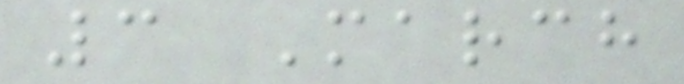3 March
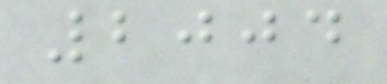2004
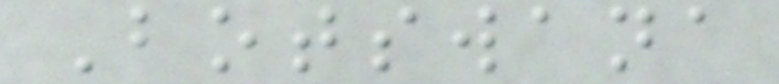Botswana
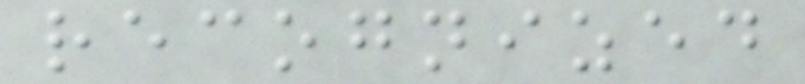recognized
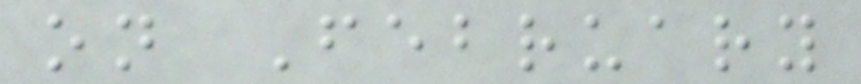on February
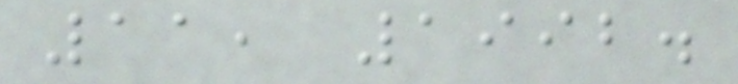11, 1992.
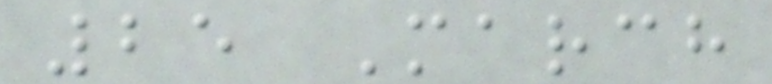25 March
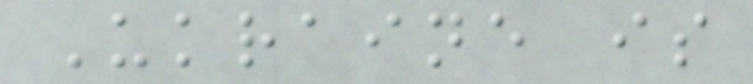Ukraine is
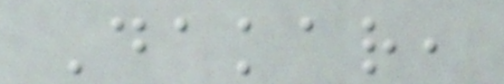Dakar,
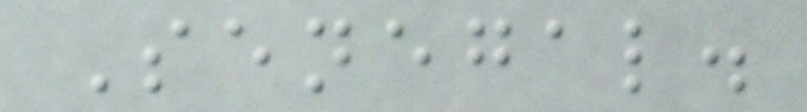Senegal.
